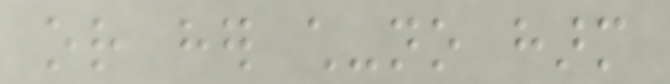or her child-no harm
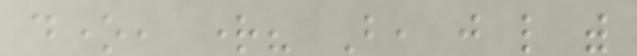done, right? But, just like with
